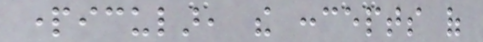particular, the concepts of
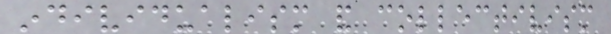individualism and collectivism
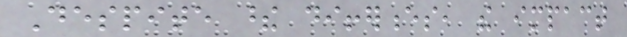Despite these differences, the impact
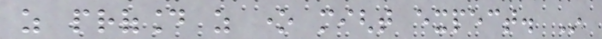as profound as one might expect. In
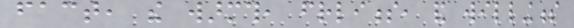fact, the warmth, friendliness, and willingness
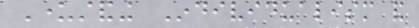Understanding Individualism and
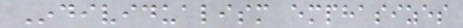Individualism emphasizes
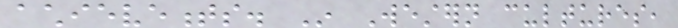achievements. In Western cultures,
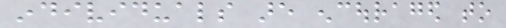individuals are encouraged to
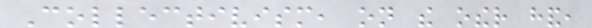Collectivism, on the other hand,
